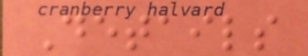Details
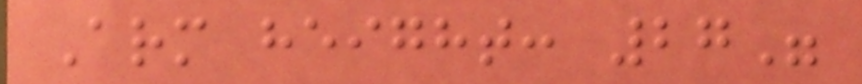Arm height: 27"
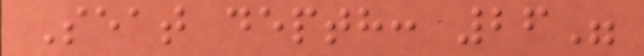Seat depth: 26"
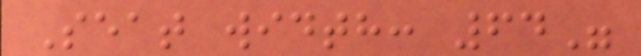Seat width: 64"
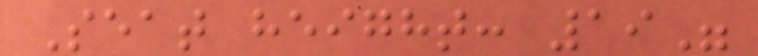Seat height: 19"
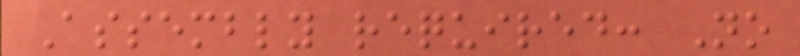Assembly required: No
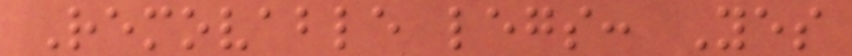Removable legs: Yes
